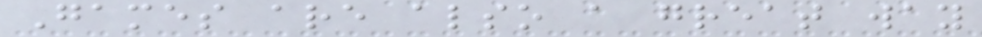Games are also a great way
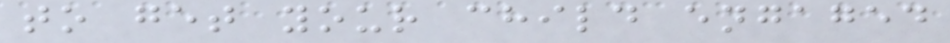to get your child engaged
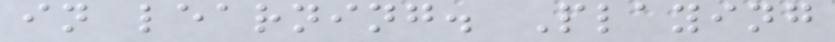in learning. Playing
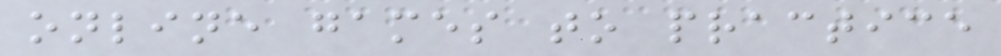online games to practice
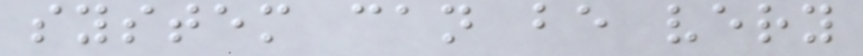system can be very
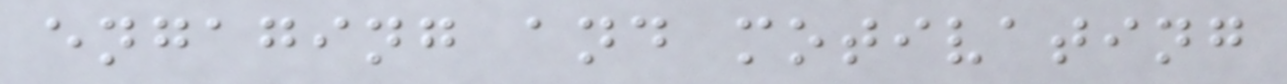engaging and motivating
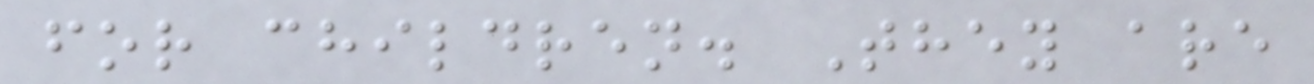for children. They are
